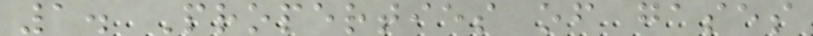1. Properties of gases
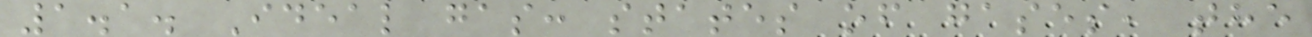1.1. Ideal gas: states of gases, the
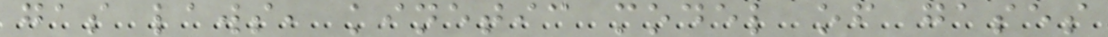gas laws, kinetic model of gases
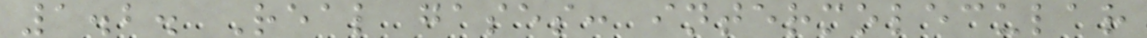1.2. Real gases: intermolecular
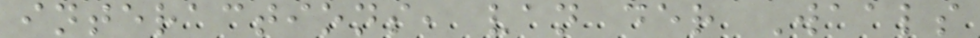interactions, van der Waals
